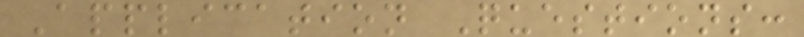Application Questions:
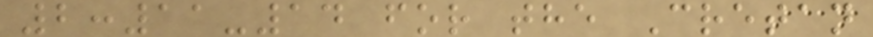2:11-14 for the Cretan
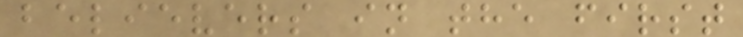believers in the first
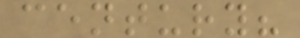century?
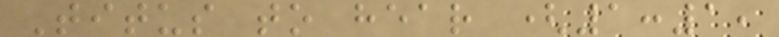Titus to hear (1:1,
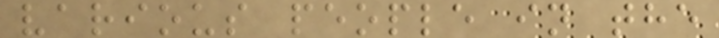various people in the
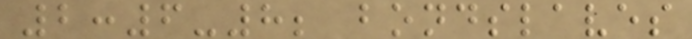2:6-8; bondslaves
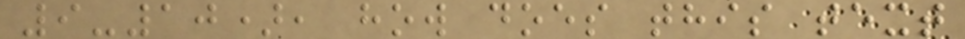9-10), how does this text
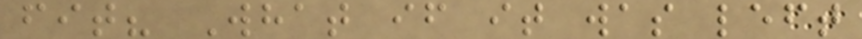fit? What if it was left
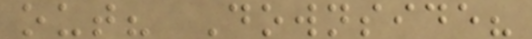out? Downside?
